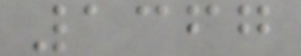1367
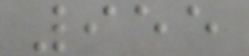955
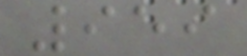959
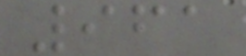961
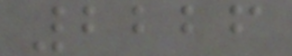2226
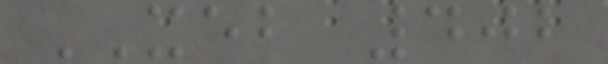XEB 402
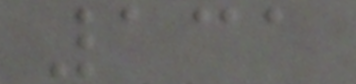131
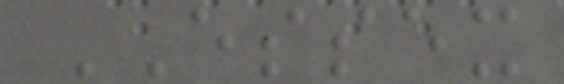ESSEX
